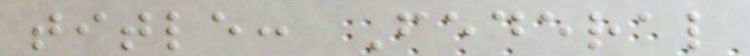title: Federal
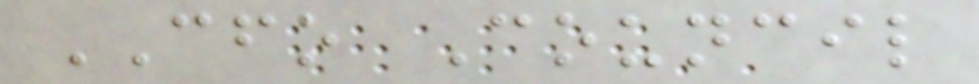CFO Council
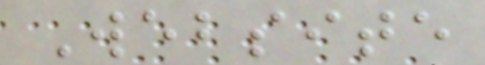Website
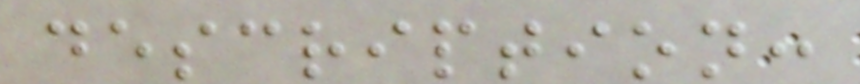description:
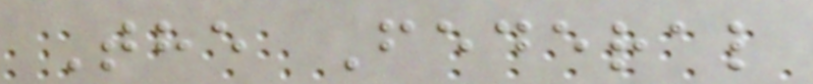The Federal
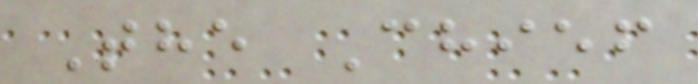The Chief
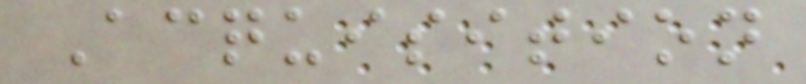Acquisition
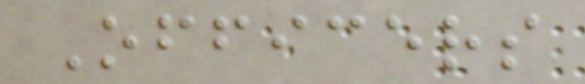Officers
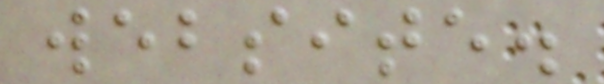website.
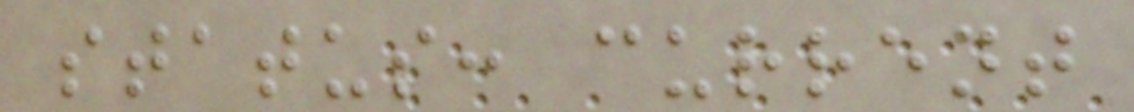status: current
